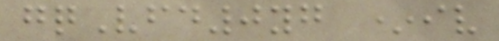gqVfd0yg *iv
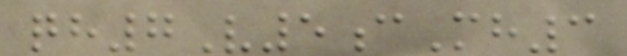qh7V5cMh3
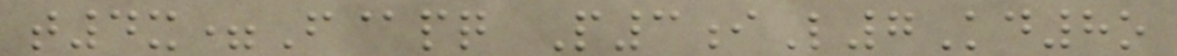t4x=F@pq P3iL7Kd8o
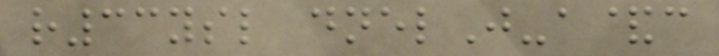r33ysl dnelJ-a&c
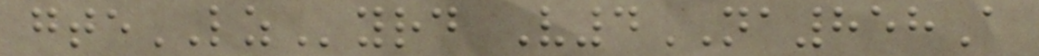gteLZyrd V4NA858A
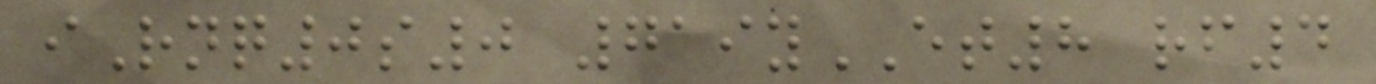iRnq0s0 719yET8 rf4
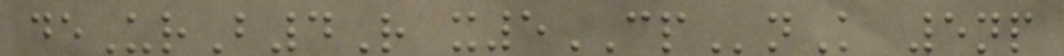deUrB4R x5CPnK 5np
